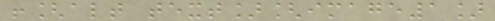![alt text][image1]
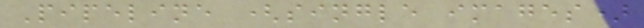Pipeline (single images)
